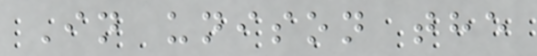In unison the
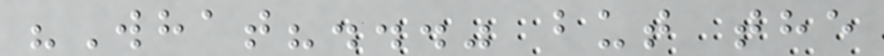"What?..." but the
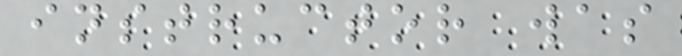instructor was
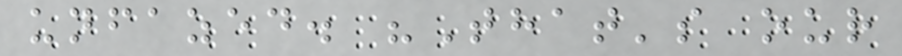unfazed. "That's our
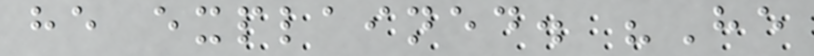he explained. "He
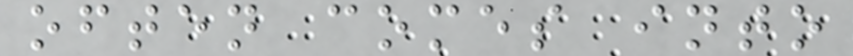often comes into
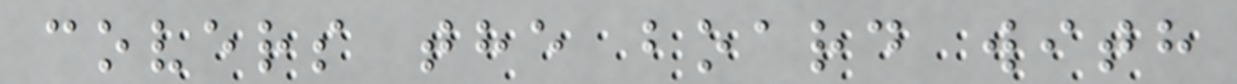covers the board with
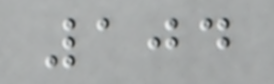104
